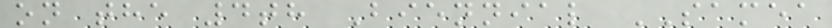on the 4th Biennial SAMEA
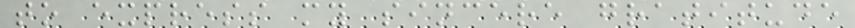to express my sincere gratitude
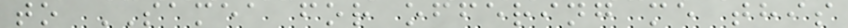to SAMEA for offering me this
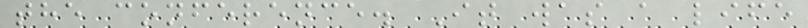the conference. It was a life
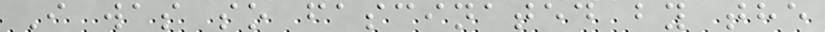I was so fascinated by the
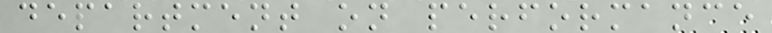department on performance
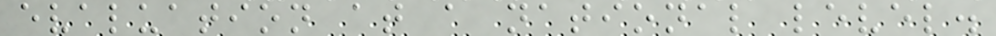evaluation at a national level.
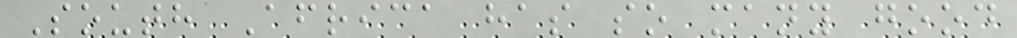South Africa has so many good
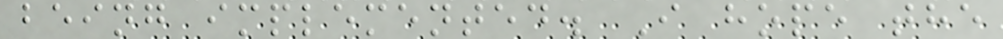being implemented. I hope the
